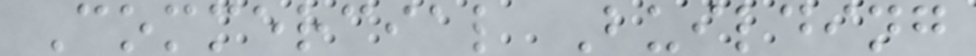Commercial Building
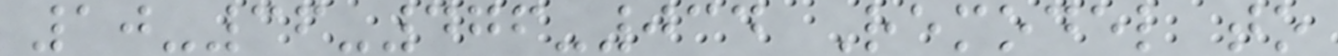10-36-476-034 Remodel to
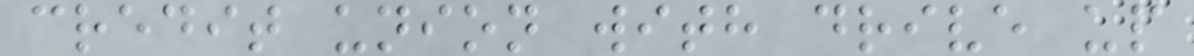credit union with drive up
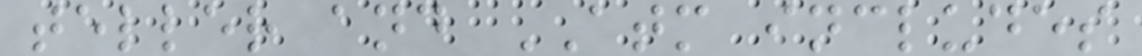teller and ATM includes
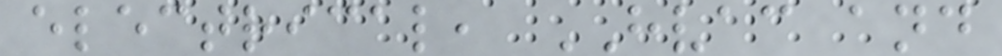electrical, HVAC and
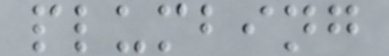plumbing
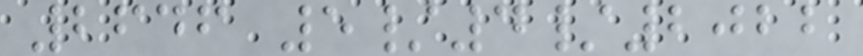2646 5/4/2022
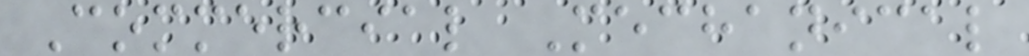Commercial Mechanical
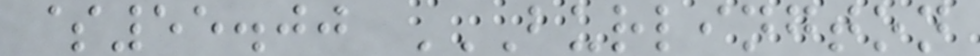$55.00 BURLINGTON
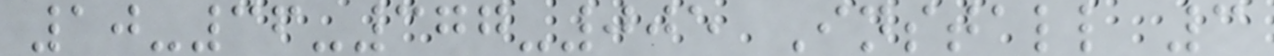10-36-377-005 Install 3
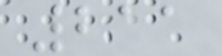211
